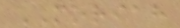MORIAH
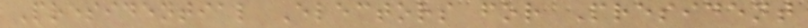Presidential Electors for President
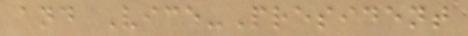and Vice-President
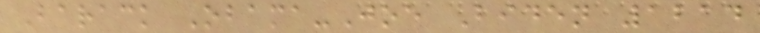Barack Obama-Joe Biden 1214
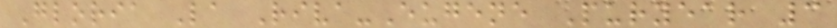Gloria La Riva-Eugene Puryear 3
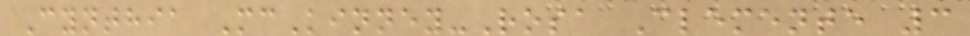Cynthia McKinney-Rosa Clemente 3
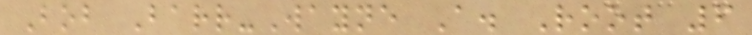Bob Barr-Wayne A. Root 6
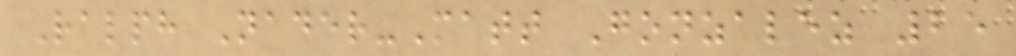Ralph Nader-Matt Gonzalez 25
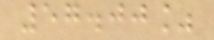57.00%
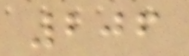206
